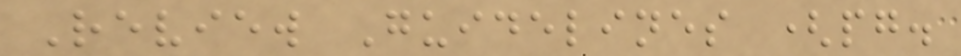Review Guidelines (pg.
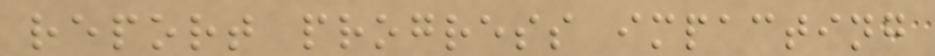report progress impacting
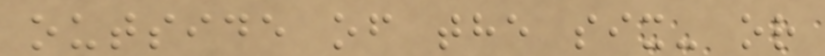outside of the six- or
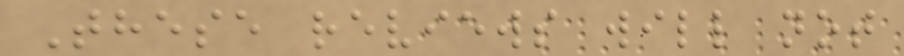These reviews will not
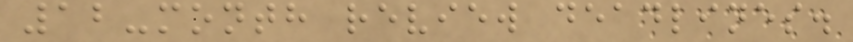12-month review deadlines.
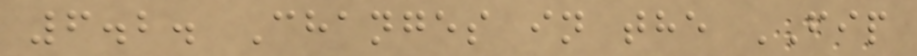6.2. Changes in the FIP
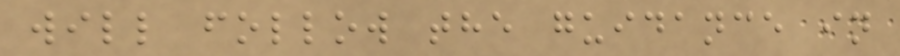will follow the guidance in
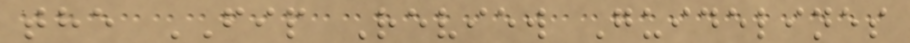the FIP Review Guidelines
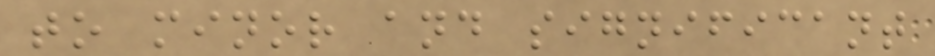to minor and significant
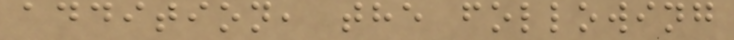addition, the following
